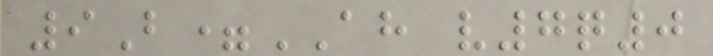9B=AH v7q0
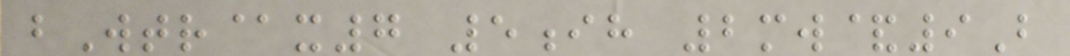bWtr@x7 5ih 2mw&9B
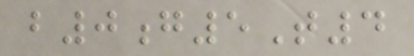b0g5T4
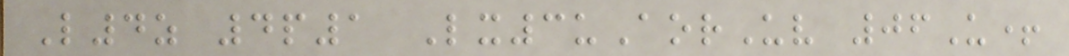L4z 4p1 Lx3uAorUv 06U+
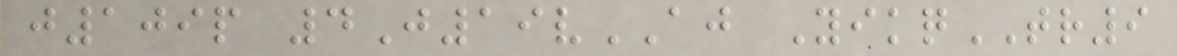j109p 4J19vAJ YikqTR9
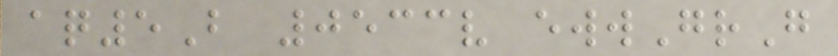aq5B 0533v ewwGrG
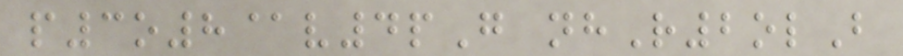p3o8@v4pG nhR2olB
